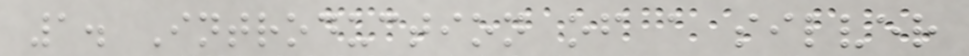1. Introduction of a silver
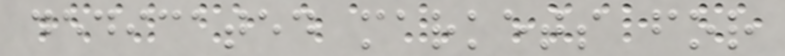dedicated markets for
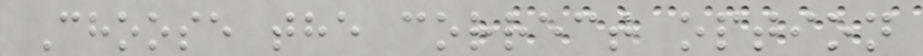Choose the correct option
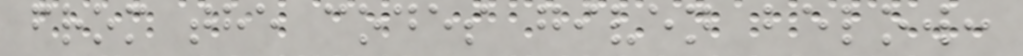from the codes given below:
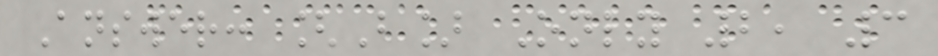Answer: [B] Only 2, 3
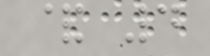& 4
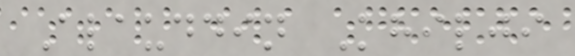Alauddin Khilji
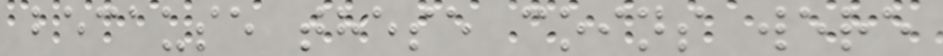because these coins were
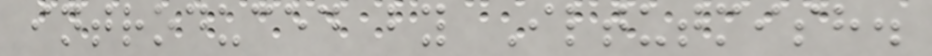introduced by Iltutmish.
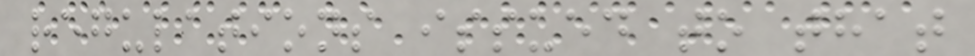regulations issued to that
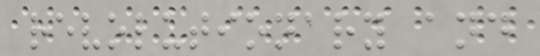revolutionary and
